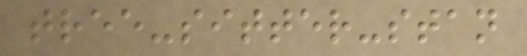tree-sitter-stan
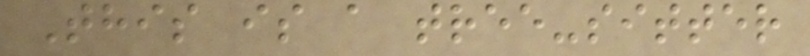This is a tree-sitter
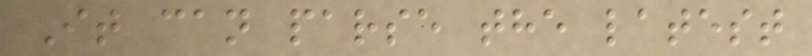It can parse the latest
